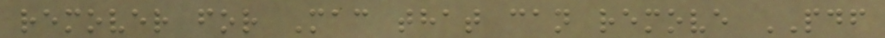remover for Mac that can remove PDF
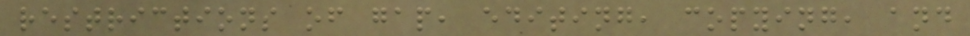restrictions of gap, editing, copying, and
